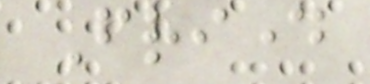Friday
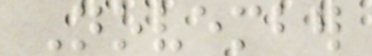November
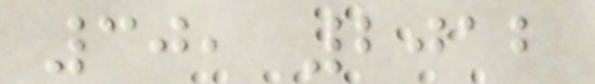30, 2012
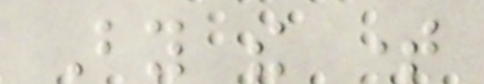By the time
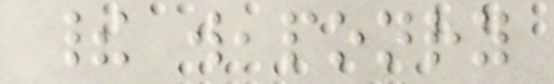their weaponry
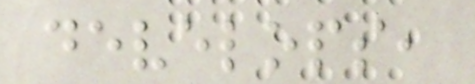develops,
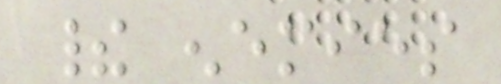their enemies
